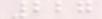227
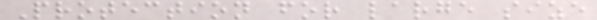Protection for large size
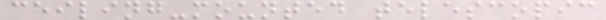ceiling-mounted telescopic
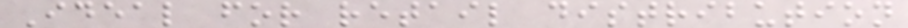Ideal for retail distribution
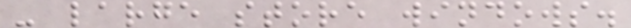- large store windows.
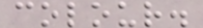colour.
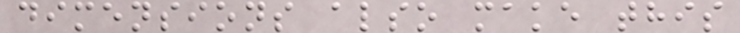dimensions also make this
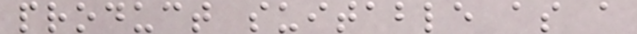product suitable as a
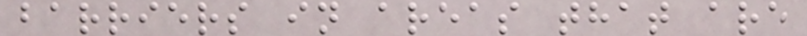barriers in areas that are
